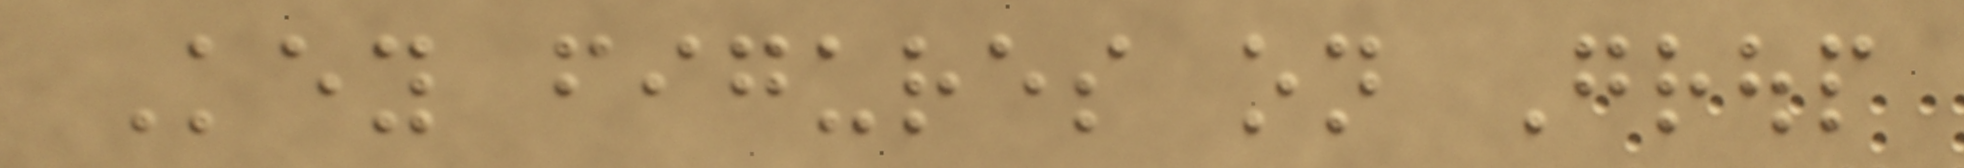Key figures on Group
